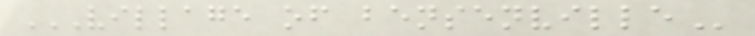VILLAGE OF BENSENVILLE
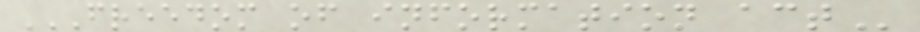FREEDOM OF INFORMATION ACT
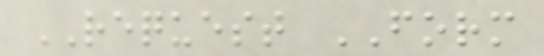REQUEST FORM
